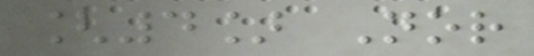[4] Nor
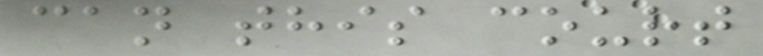can this court
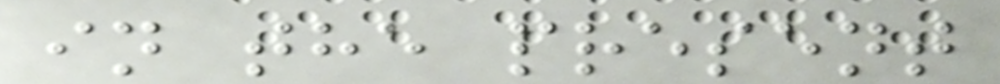in the present
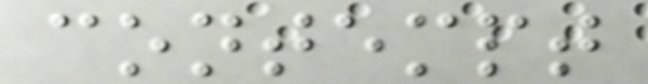contempt
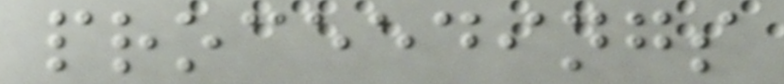proceedings
